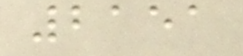2151
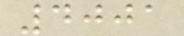4001
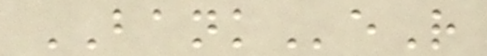BANKeR
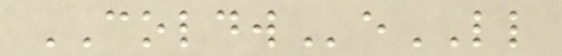COLDWeLL
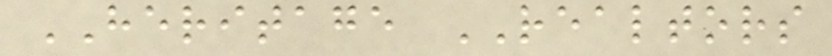HERITAGE REALTORS
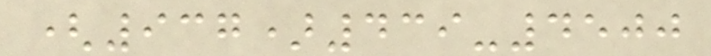(937)439-4500
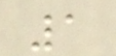1
